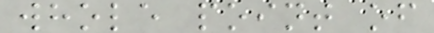whole point of
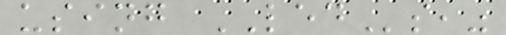using LEDs,"
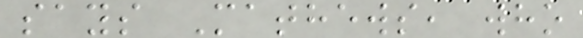says Mathews, who
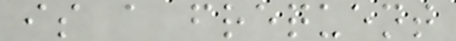is a frequent
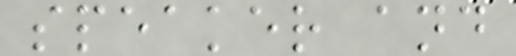speaker and
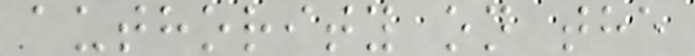authority on the
